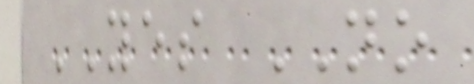YES NO
